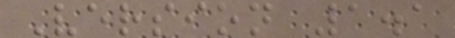Version 1.1
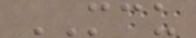MCU
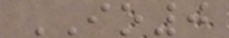IO0
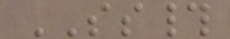SS#
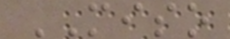MISO
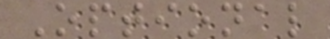Optional
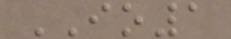IO1
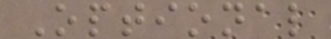Optional
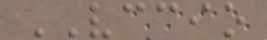VCCIO
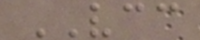VCC
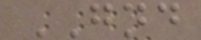GND
